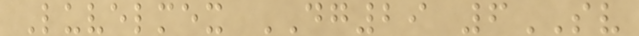Luvelmex DG29 6SV
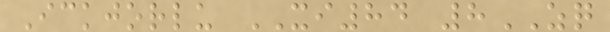Ickjorlu XI84 8ZQ
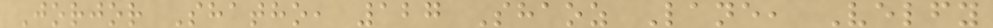Jorjor Shatho, 127 Shaoz Lane, Velfy
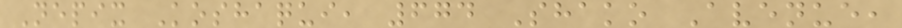Nepix Koshaqui, 674 Shako Avenue,
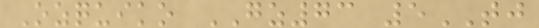Ozquiko GZ73 5TJ
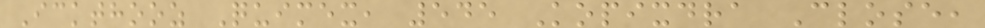Ickthooz Quimex, 545 Kopixdra Close,
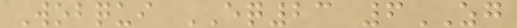Wobqui EQ23 6ZG
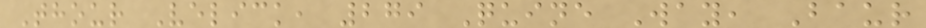Thour Velick, 279 Quine Way, Baur
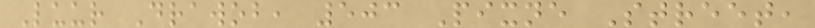Luur Drawob, 503 Pixne Street,
